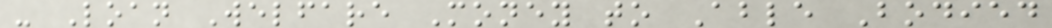- Loan Welfare Money to Able Bodied
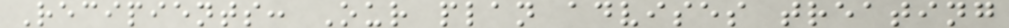Recipients: Our plan advises treating
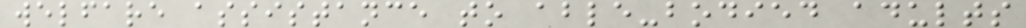welfare assistance to able-bodied adults
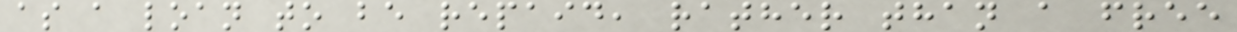as a loan to be repaid, rather than a free
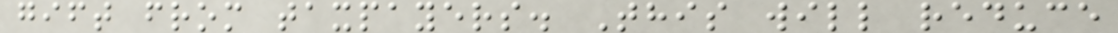gift from taxpayers. This will reduce
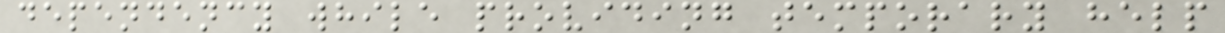dependency while providing temporary help
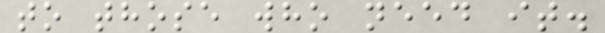to those who need it.
